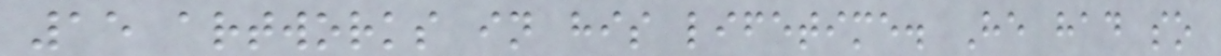15 artworks in his lifetime. He had so
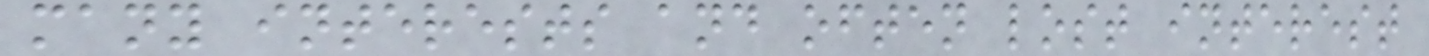many interests and often lost interest
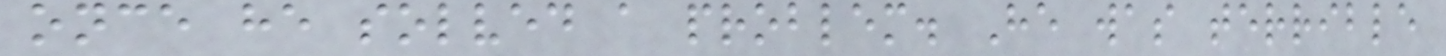once he solved a problem. He was terrible
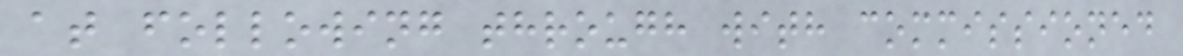at following through with commissioned
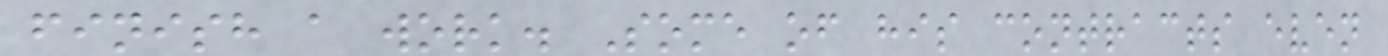finish a work. Some of his contracts even
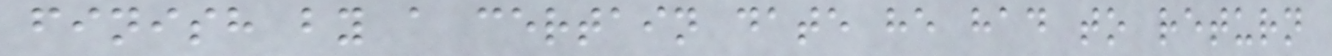finish by a certain date he had to return
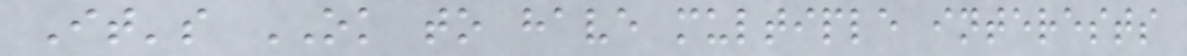It's OK to have multiple interests
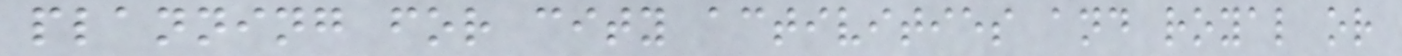planning for city activities and royal or
